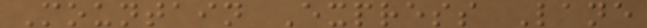Mountain Express Lane
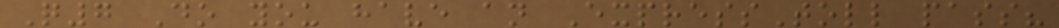Q7 Do you have an ExpressToll pass?
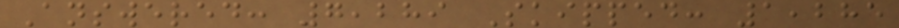Answered: 7,289 Skipped: 1,285
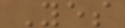Yes
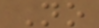No
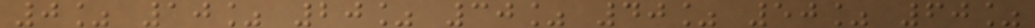0% 10% 20% 30% 40% 50% 60%
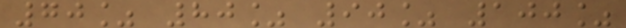70% 80% 90% 100%
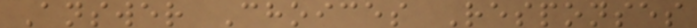Answer Choices Responses
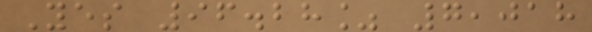Yes 96.28% 7,018
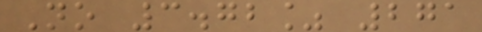No 3.72% 271
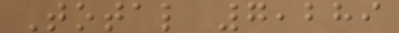Total 7,289
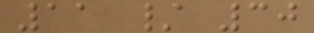11 / 30
